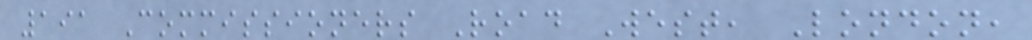191 Commissioners Road West, London,
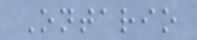Ontario
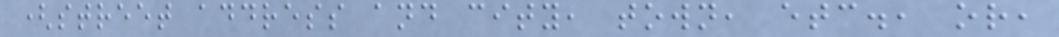(street address and city, town, etc., or,
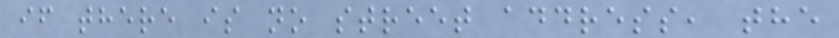if there is no street address, the
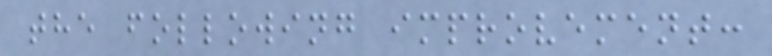the following improvement:
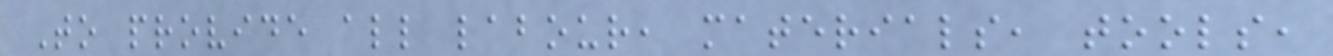To provide all labour, materials, tools,
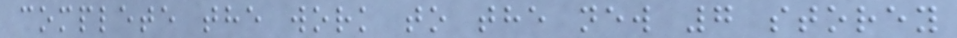complete the work to the new 7 storey
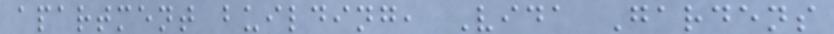apartment building, Vida Gardens
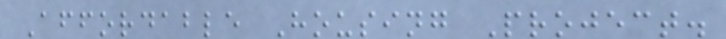Affordable Housing Project.
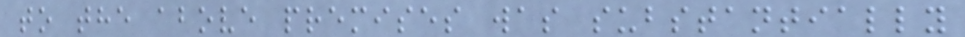to the above premises was substantially
